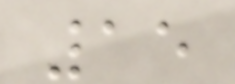15
